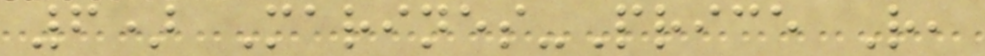6) Marines-Price R,
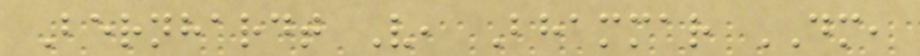Bernhardt V, Bhammar DM,
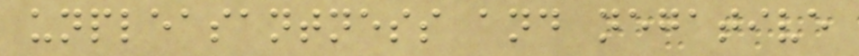unpleasantness and negative
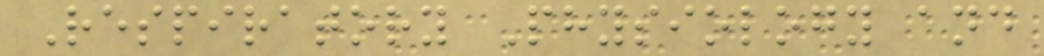Respiratory Physiology and
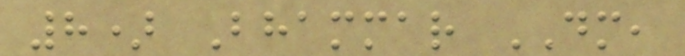8) Bhammar DM,
